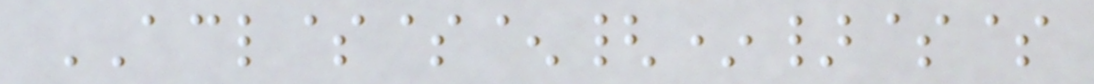ACL$$^{*}$$
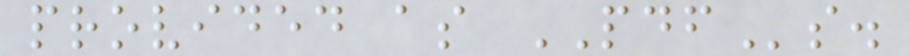provided as PDFs.
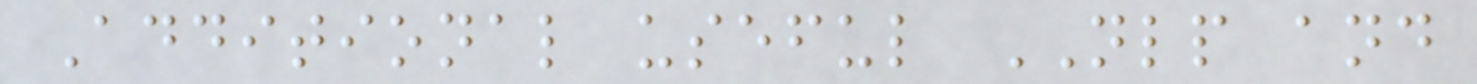Additional useful NLP and
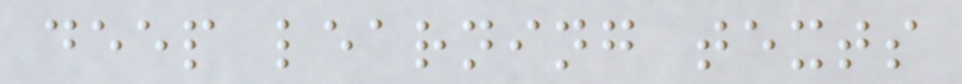deep learning texts
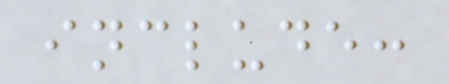include:
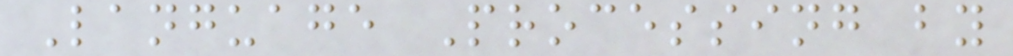Language Processing by
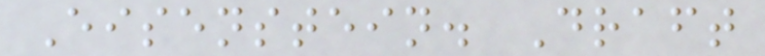Eisenstein. Draft
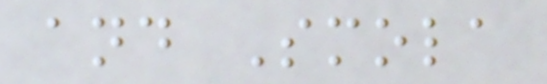and Smola
